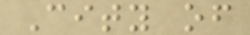City of
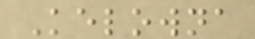Kelowna
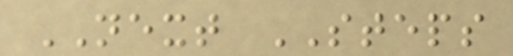NEXT STEPS
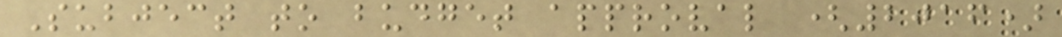Subject to budget approval (2016)
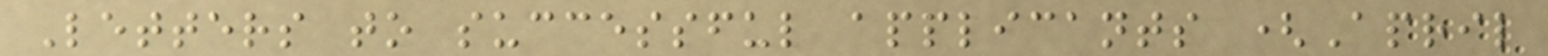Letters to successful applicants (April
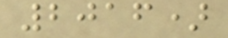2016)
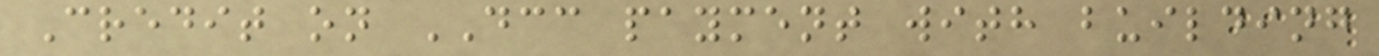Credit on DCC payment with building
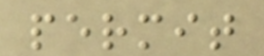permit
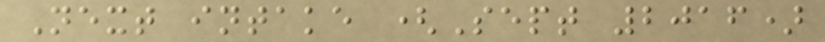Next intake (Sept 2016)
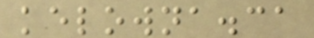kelowna.ca
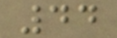44
